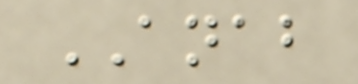ANAB
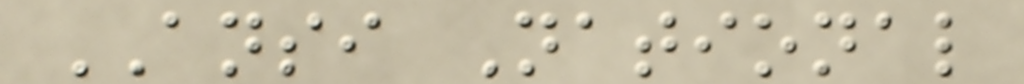ANSI National
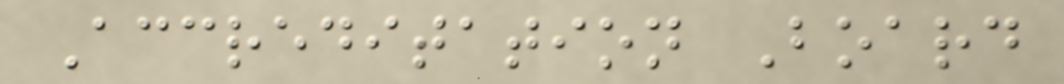Accreditation Board
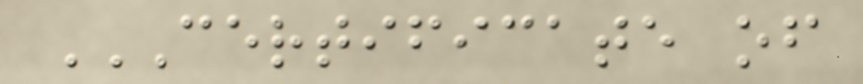CERTIFICATE OF
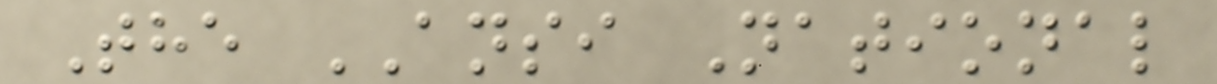The ANSI National
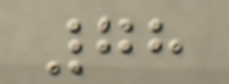78
